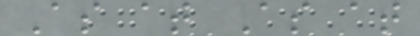As at As at
